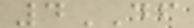4DF
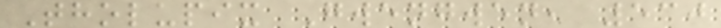Tholupix Gwengwen, 530
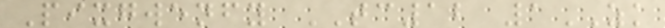Pixgwenfy TC12 1ZK
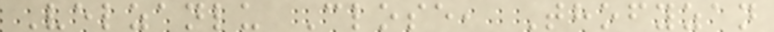Velzanlu Close, Thofyzan
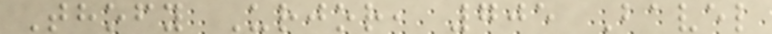Thofy Urjor, 705 Bavel
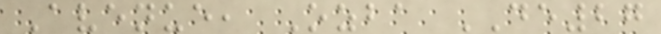Avenue, Ozba DE27
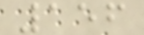156
